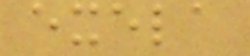exela
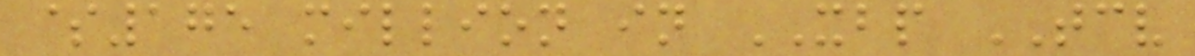$175 million in XBP TCV
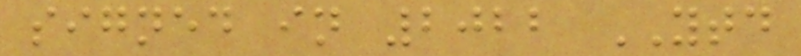signed in 2022 YTD
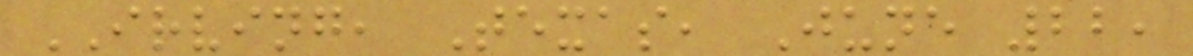IRVING, Texas, June 22,
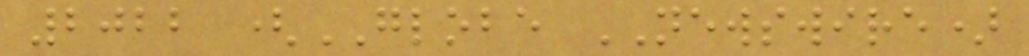2022 (GLOBE NEWSWIRE)
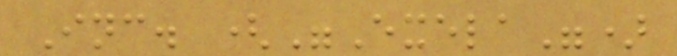Inc. ("Exela")
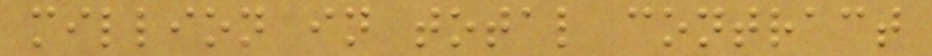million in total contract
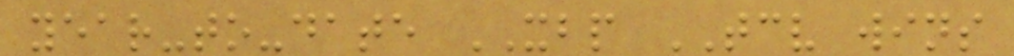year-to-date XBP TCV wins
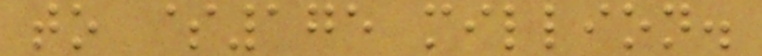to $175 million.
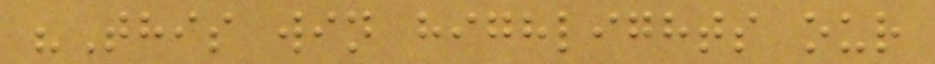"This win highlights our
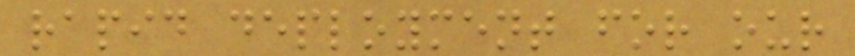rapid deployment for our
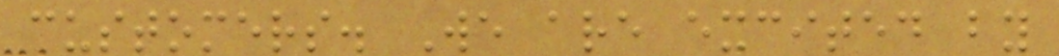customers. We are excited by
